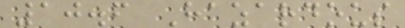10.6 Hazardous
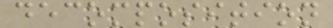decomposition
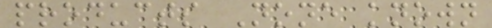products None known
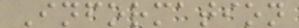Information
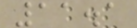11.1
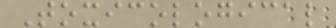Toxicological
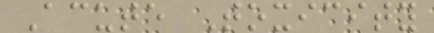Acute Toxicity
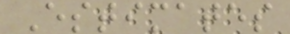Estimates
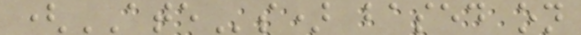(ATEs) based on
